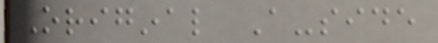Original A-side
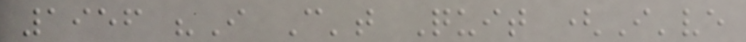1956 "I Can't Quit (I've
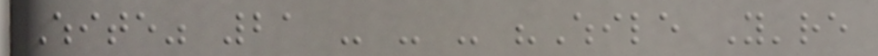White" 21 - - - "While You're
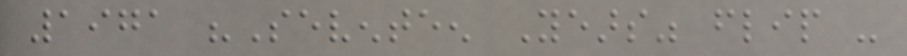1971 "Seventeen Years" flip -
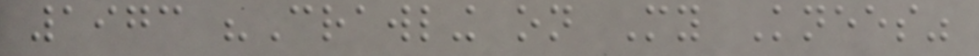1973 "Crawling on My Knees"
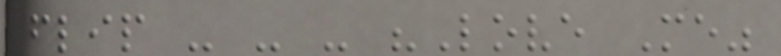flip - - - "Love Me"
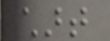chart
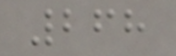268
